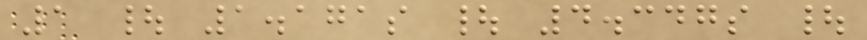1 | 1.171s | 4.347s |
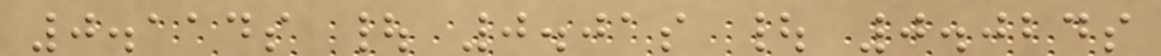0.114s | 0.01s | 0.024s
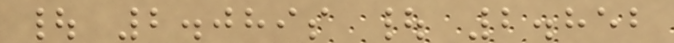| 2.089s | 2.852
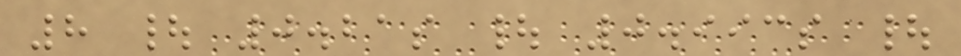8 | 0.21s | 0.993s |
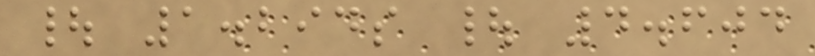| 1.294s | 4.604
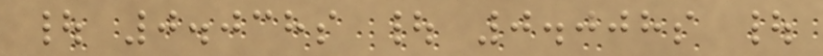| 0.038s | 0.008s |
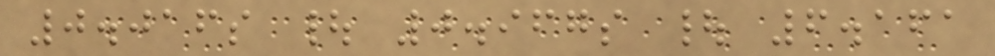0.016s | 0.967s | 6.161
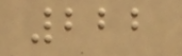222
